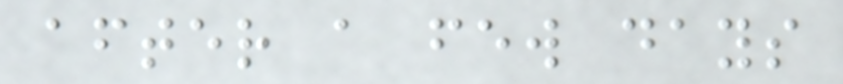after a few days
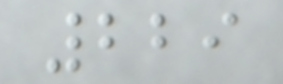229
